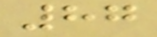87
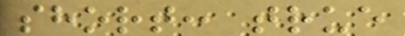short: true
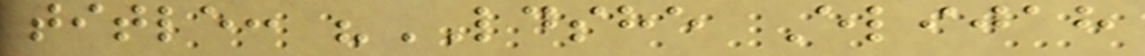title: "LDSHE Elijah
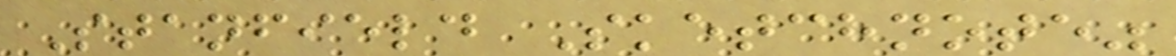Stanfield Sketchnote"
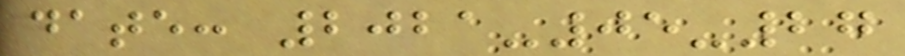date: 2021-05-27
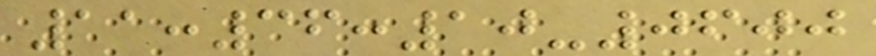11:36:10-0600
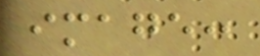image:
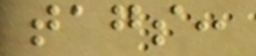tags:
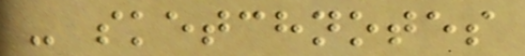- sketchnotes
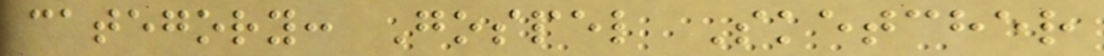category: Gospel Sketcher
